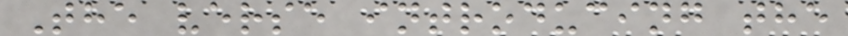The verse introducing the
